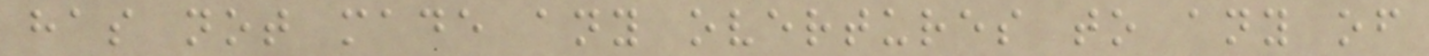has not made any overtures to any of
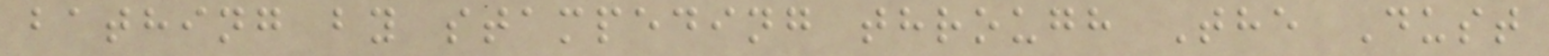bathing by stampeding through The Dust
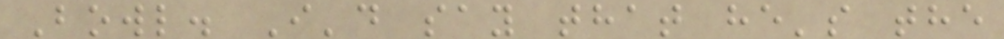Bowl. I'd say that he's the
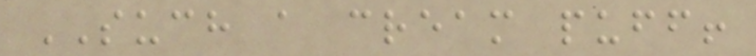SUCH a cream puff!
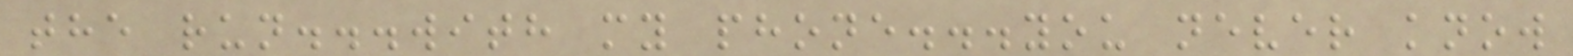the run...with my phone...you never know
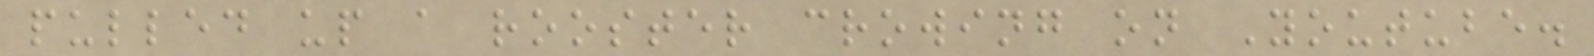pulled up a rooster crowing on Youtube.
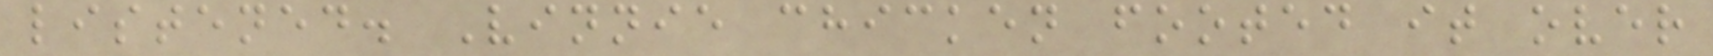listened. Vinnie chicken footed it over
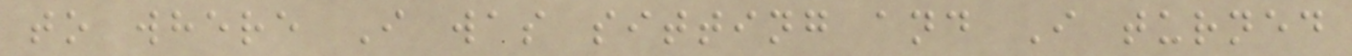to where I was sitting and I turned
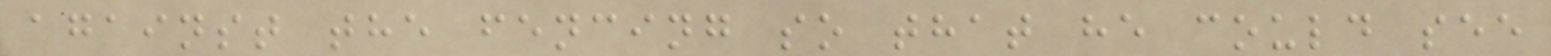against the fencing so that he could see
